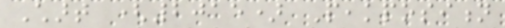Chart (2015) Peakposition
